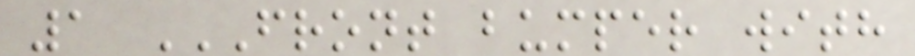1 FRONT BUMPER WITH
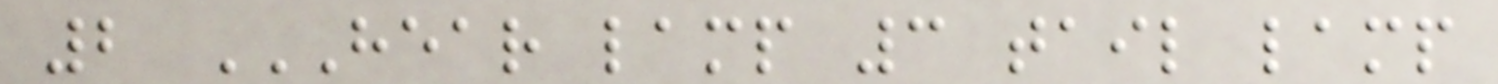2 HEAR LAMP 3 TAIL LAMP
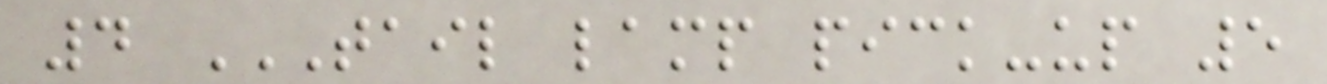4 TAIL LAMP PICK-UP 5
